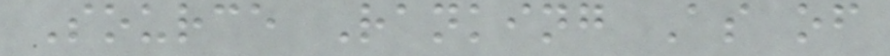Source Ranking As of
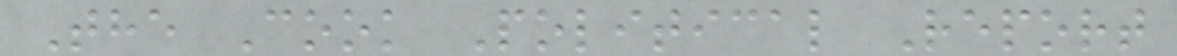The Cook Political Report
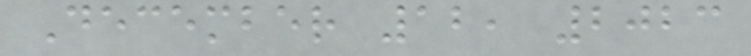December 12, 2023
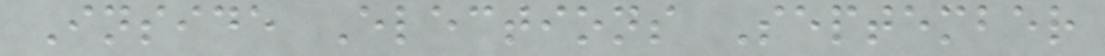Inside Elections September
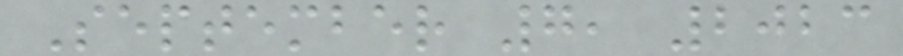September 7, 2023
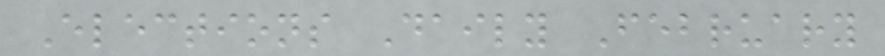Elections Daily February
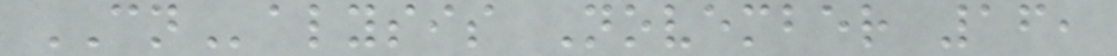CNalysis November 16,
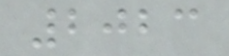2023
